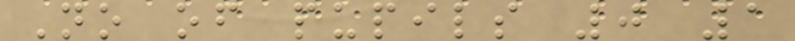No of pupils 0 1
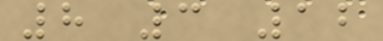8 3 12
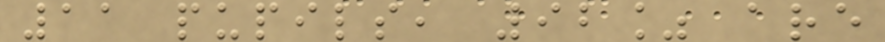11 pupils, 92% are
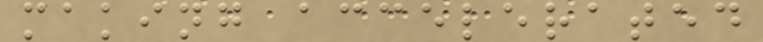making accelerated
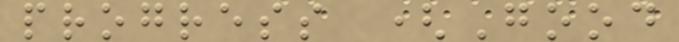progress (Good
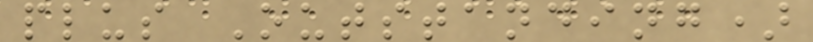plus Outstanding)
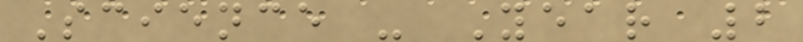Science - Year 2
